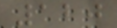120
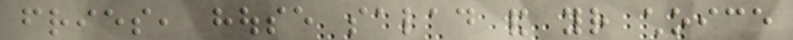fries, house salad and your choice
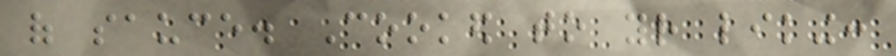of sauce. Cooked to your liking:
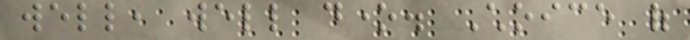well, well done. Choice of
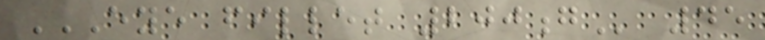EYE FILLET 200G 45
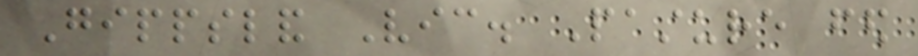Gippsland Vic. Pasture fed
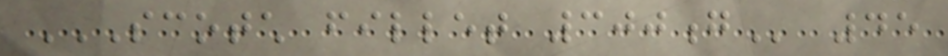SCOTCH FILLET 300G 45
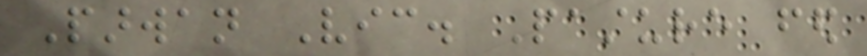Parwan Vic. Pasture fed
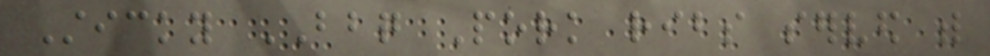Sticky BBQ Pork ribs served with
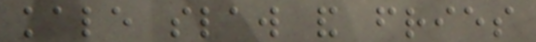kale slaw and fries
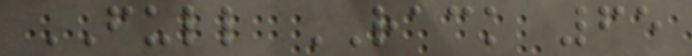FULL RACK 65
